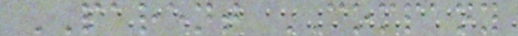PARENT COMPANY
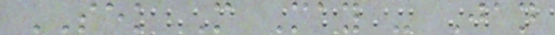SEK M May - Jan
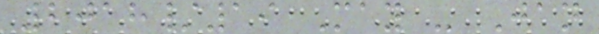2018/19 May - Jan
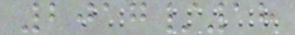2017/18
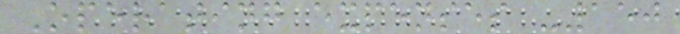Operating expenses -150
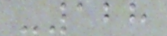-128
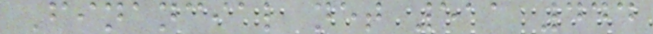Financial net 511 444
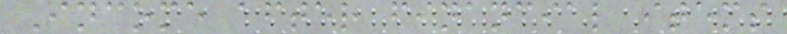Income after financial items
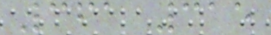361 315
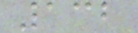132
